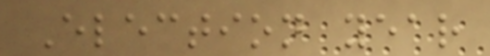Election year
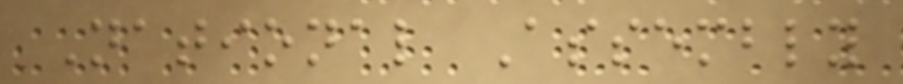National Assembly
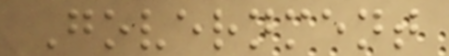Government
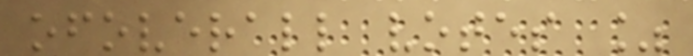ofoverall votes %
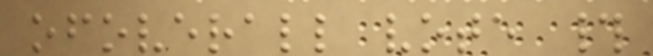ofoverall vote #
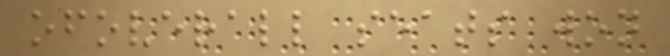ofoverall seats won
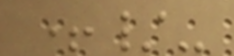+/-
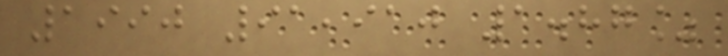1990 91,910 1.87%
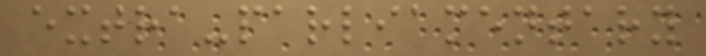extra-parliamentary
